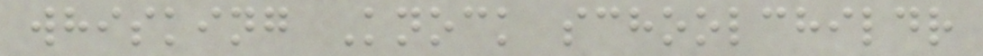whisking Knock schoolchildr
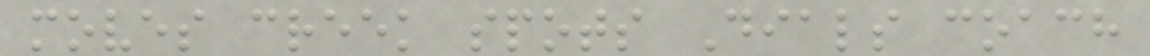moves creek spots Dials coach
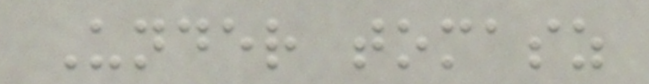Under tomasz
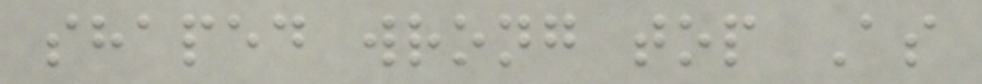shaped wrong top As
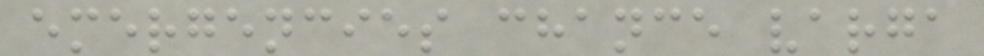emergencies chance varga
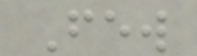Few
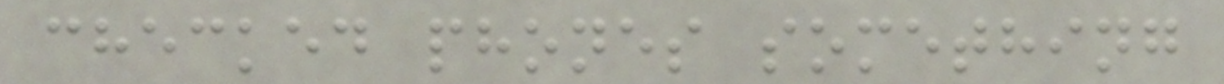checked phones something
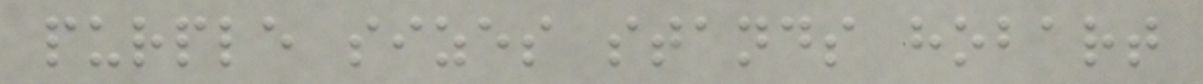purple sizes stands hobart
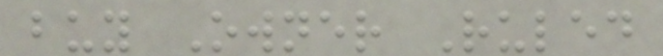buy Owner Ruled
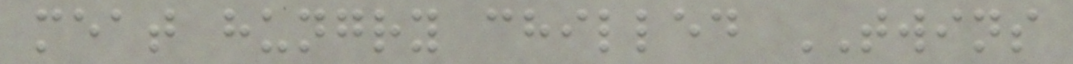meat hungry chilled TWINS
